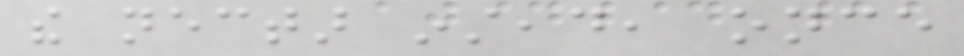the nectar instead, once
